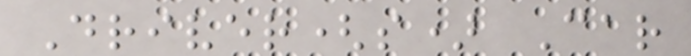Driver(s) Car
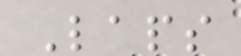Laps
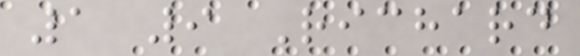1 9 Richard
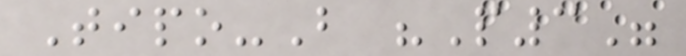Tipo-B "P3"
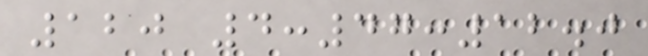120 4:47:12.0
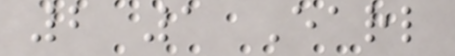2 1 Earl
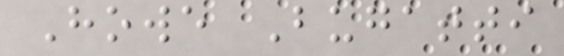Howe Bugatti
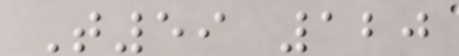T59 120
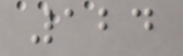124
